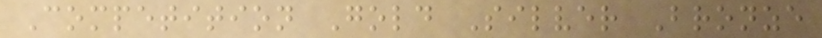Competition Gold Silver Bronze
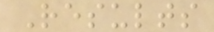Results
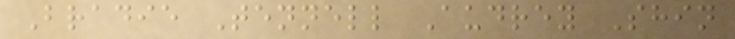Bradie Tennell Audrey Shin
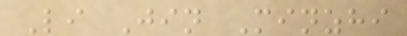Li Jin Minzhi
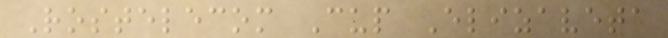Rostelecom Cup Elizaveta
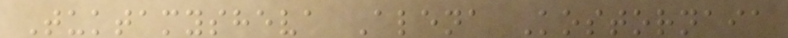Tuktamysheva Alena Kostornaia
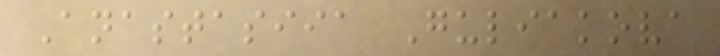Anastasiia Guliakova
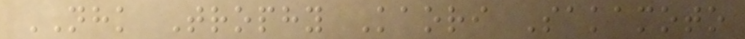NHK Trophy Kaori Sakamoto
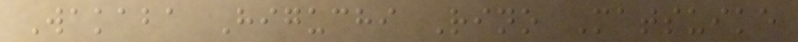Wakaba Higuchi Rino Matsuike
